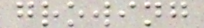growing
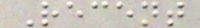Recent
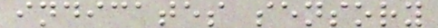indicates sensory
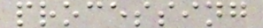processing
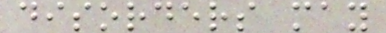disorders may
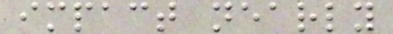impact nearly
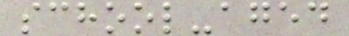school-aged
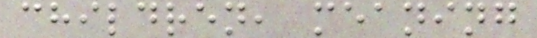children, meaning
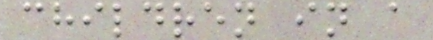children in a
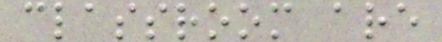classroom are
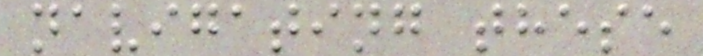navigating these
